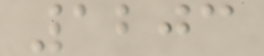1203
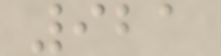921
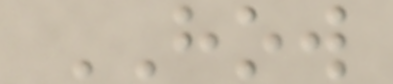HOW
